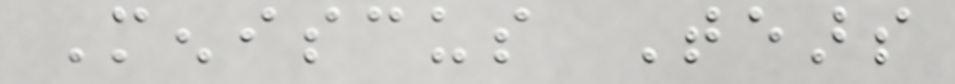Meniscus Tears
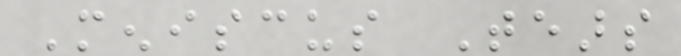Meniscus Tears
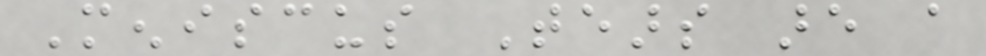Meniscus Tears are a
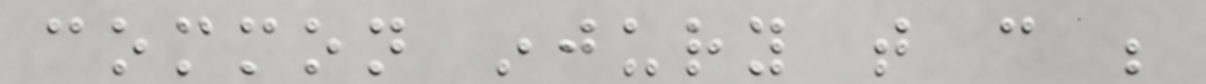common injury that can be
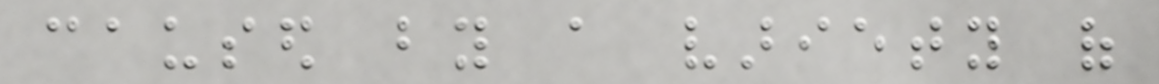caused by a variety of
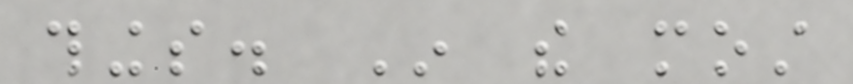things. In the most
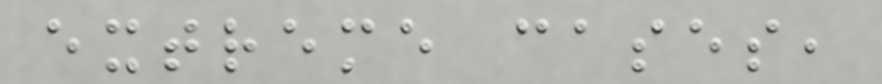extreme cases,
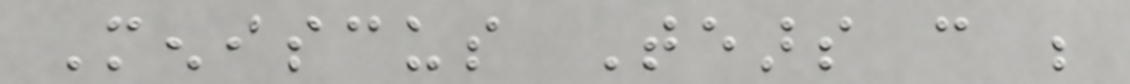Meniscus Tears can be
